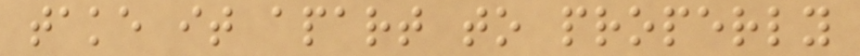take it apart to properly
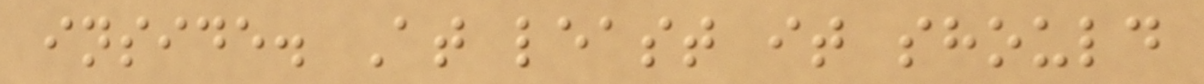inside. At least it should
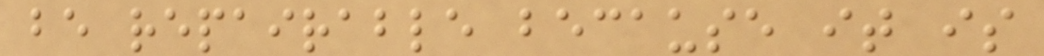be repairable because it is
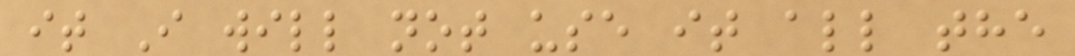it I will not use it all the
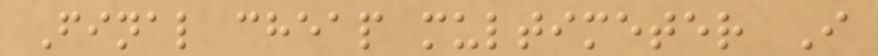Final cheap multimeter I
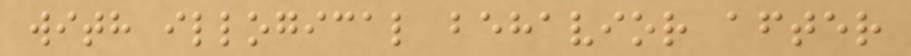with illogical behavior after
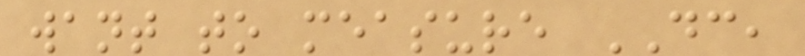want to measure DC,
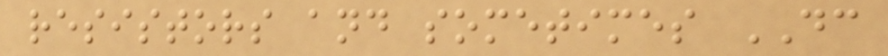resistors and sometimes DC
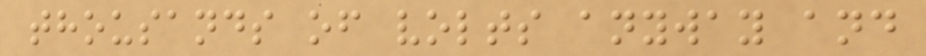thousands of volts anyway and
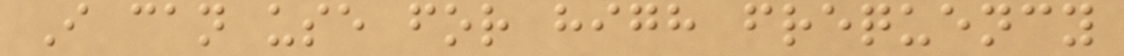I can use for high frequency
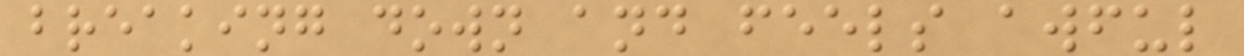breaking down and feels awful
